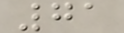71
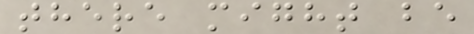there might be
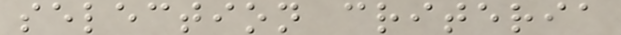selection criteria
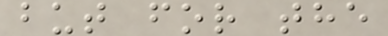but for the
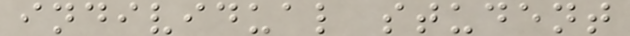individual student
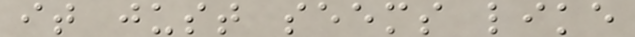it just seems like
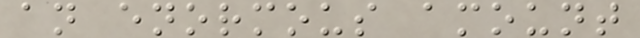an enormous amount
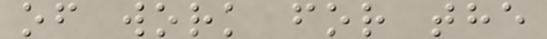of work for the
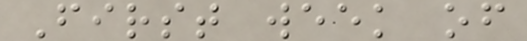First week of
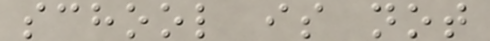school is not
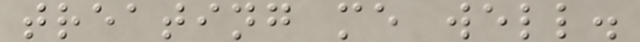treating me well.
